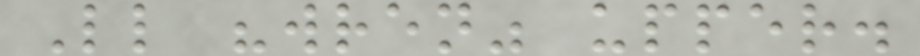Ll "wren" upper.
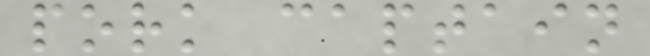pork captain
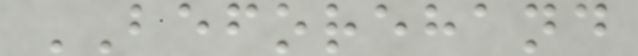BEFOREHAND
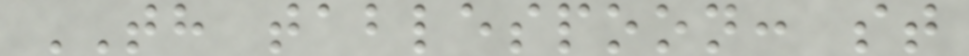TH tablespoon: st
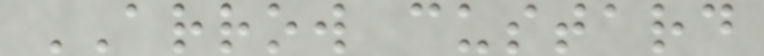ARROW custard
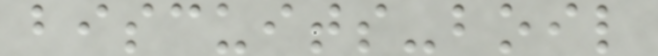biscuits-boil
